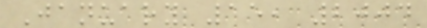January 15, 2004
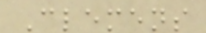Clemens
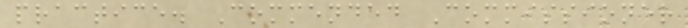practice. Commended Commissioner
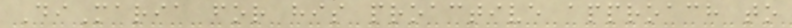DiMaria for his proactive approach to
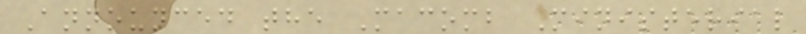Announced the Macomb Ministerial
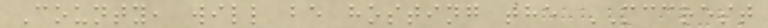County, will be hosting the MCCREST
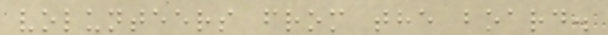volunteers from the board.
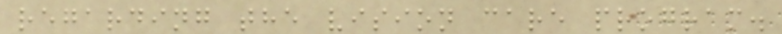regarding the vision care program.
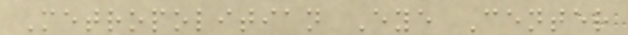Metropolitian Eye Center
